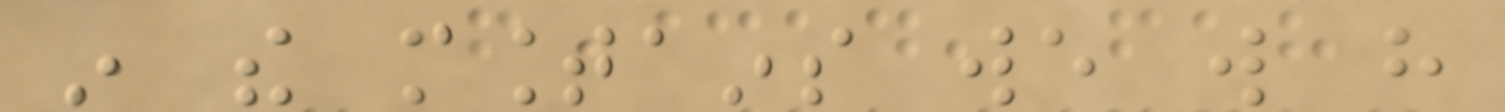in the mountains we will have
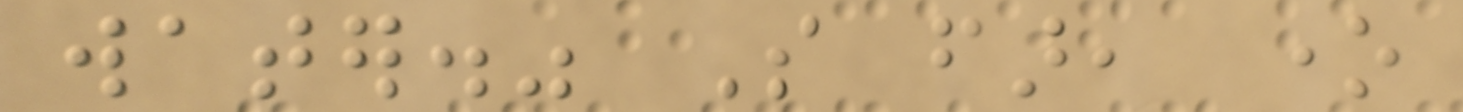water." So far, one
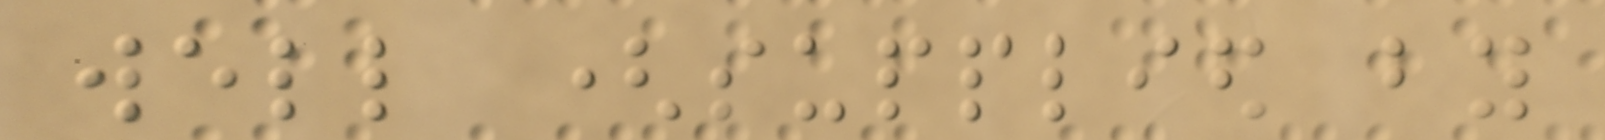well (supplied by
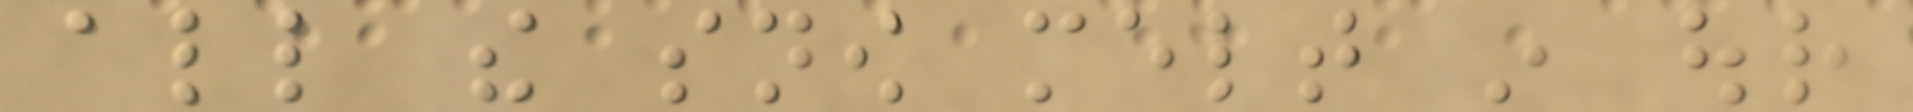all the snow melt in our
